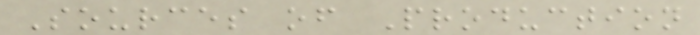Sources of Production
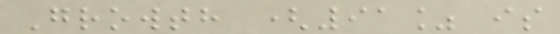Growth (91% is
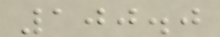100.0
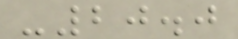-20.0
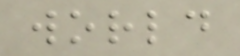world
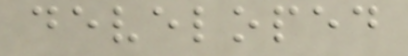developed
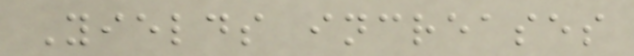Yields increases
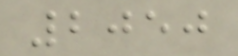2050
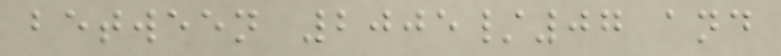between 2005/07 and
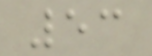53
